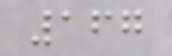167
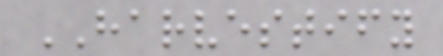HARVESTIFY
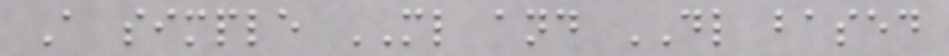A simple ML and DL based
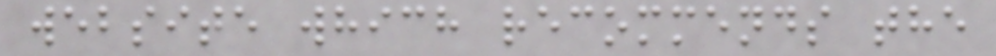website which recommends the
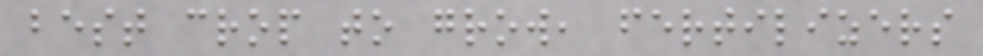best crop to grow, fertilizers
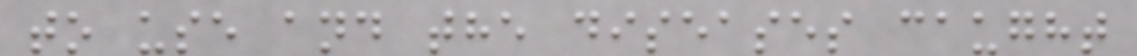to use and the diseases caught
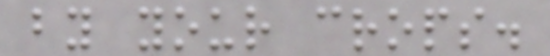by your crops.
